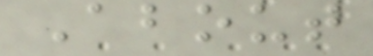About
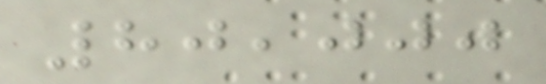80,000
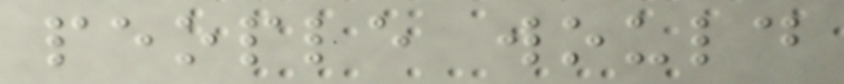people would
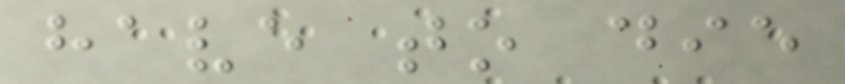have to die
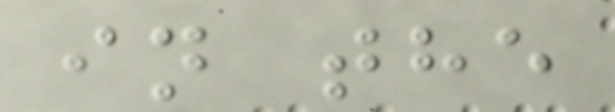in the
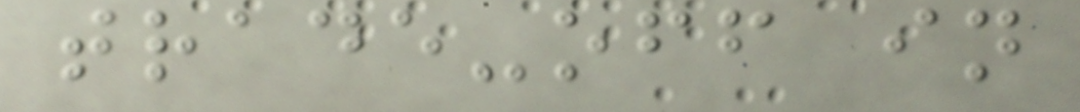trade-off in
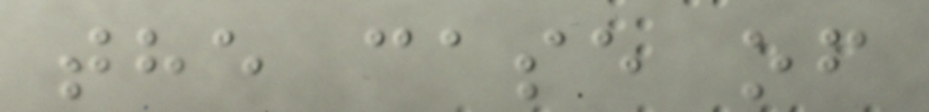the case of
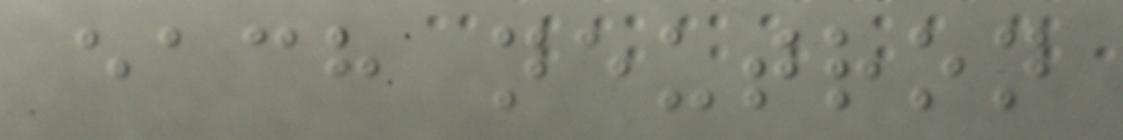each neutron
